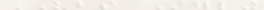UBS Sterling
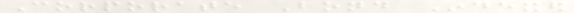Corporate Bond Indexed
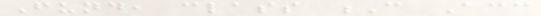Fund, class C Acc
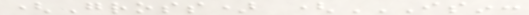(Gross) (ISIN:
